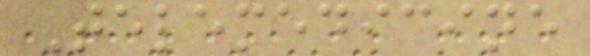Telemedicine
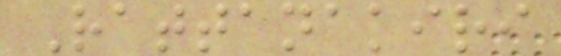Rattanakiri
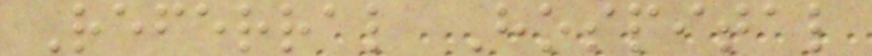Referral Hospital
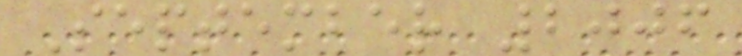September 2006
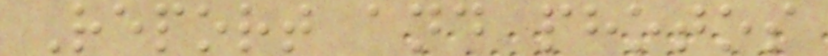Report and photos
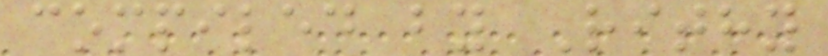compiled by Rithy
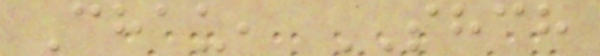Chau, SHCH
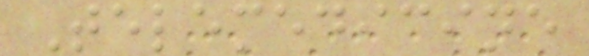Telemedicine
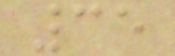35
